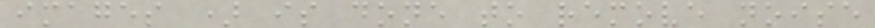images ) is done to remove noise
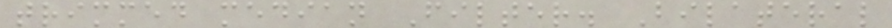trimmed median Filter. Bilateral
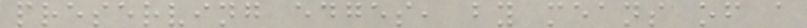preserving edges, by means of a
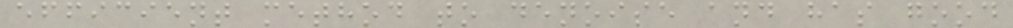efficient method to denoise and has good
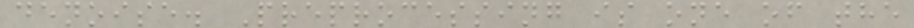denoise. Preprocessing is one of the
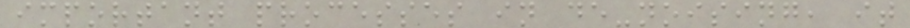important processes in de-noising, it
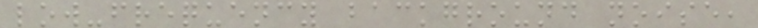low-frequency background noise,
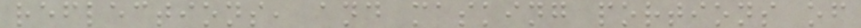reflections, and masking portions of
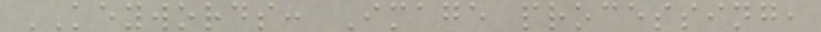KEYWORDS: Image processing,
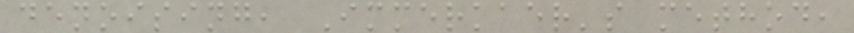denoising, Immerkaer's method,
